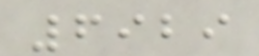6929
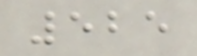525
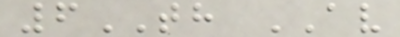6TH AV
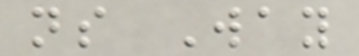ns Way
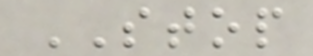STOP
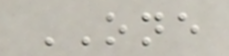ONE
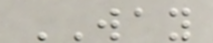WAY
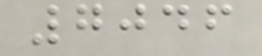7046
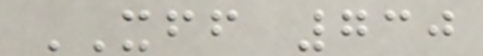XFF 730
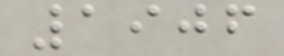1906
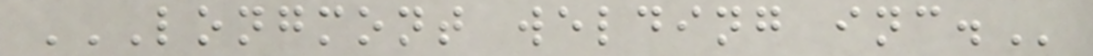LONGMONT WELDING INC.
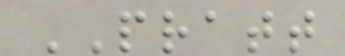PRATT
